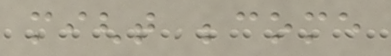might become
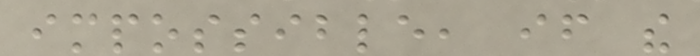impossible, if the
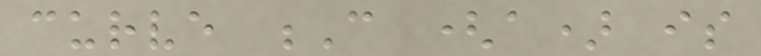curve C (a) is
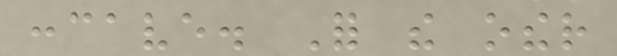concave. For the other
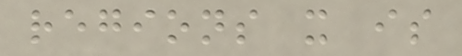regions it is
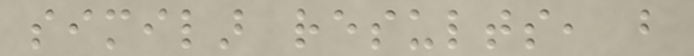similar results, but
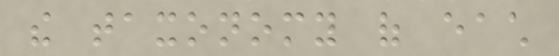the taxonomy of each
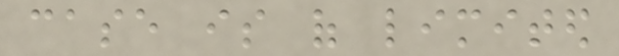case is of limited
